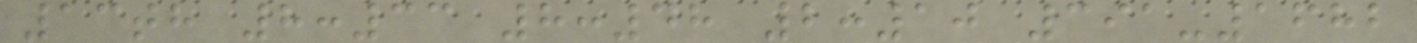13th 8:33 8:48 2:10 391-1682
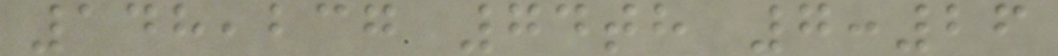148,237 74th 7:26
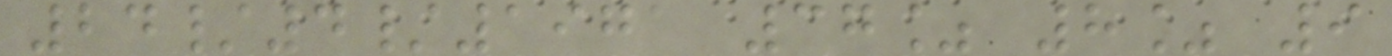24/4/1971 37% 8% 9
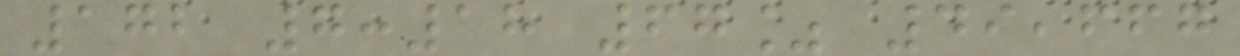172 7:18 67% 49,667
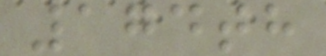174th
